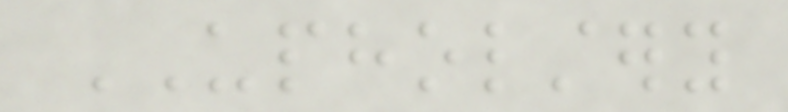UPHOLSTERY
